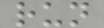run
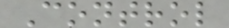Control
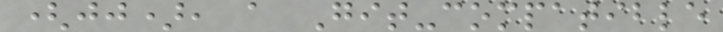(jj), a Git-compatible
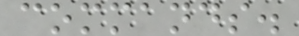commands.
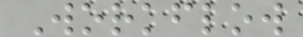Workflow
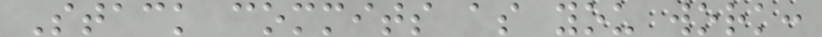Stack commits as you work:
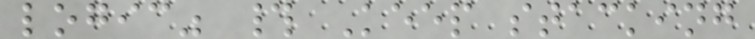logic" # Keep stacking
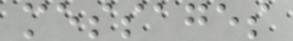messages
